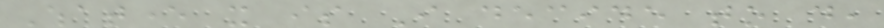Whatever it is I decide to do,
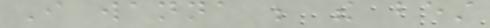I wanna be the best
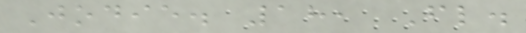Jodie. 18, Fl.
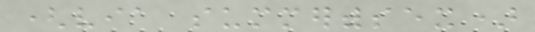(via summerwithsex)
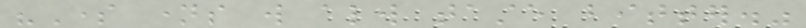"Some names will always taste bitter."
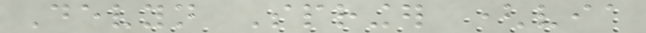Devyn Springer (via
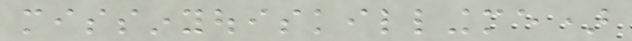missinyouiskillingme)
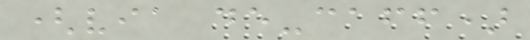(via de-caff)
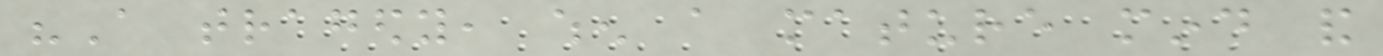"A tragedy, when a mature mind and
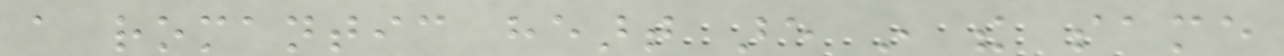a romantic heart are in the same
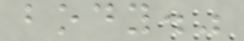body."
